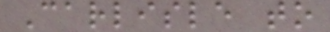Carlisle to
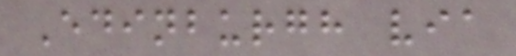Edinburgh via
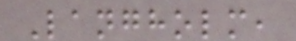Langholm,
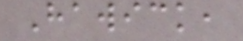Hawick,
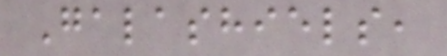Galashiels,
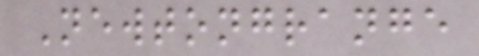Newtongrange
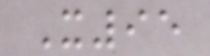X95
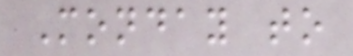Monday to
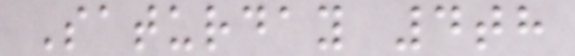Saturday 4th
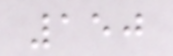150
